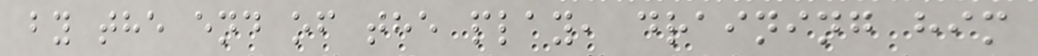by the end of the play, draining him
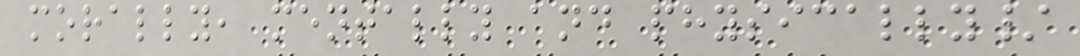morally, mentally and physically/
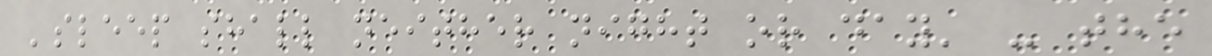'sleep shall neither night or day' - the
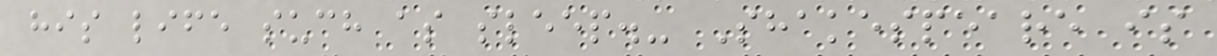his life such as sleep.- Shakespeare is
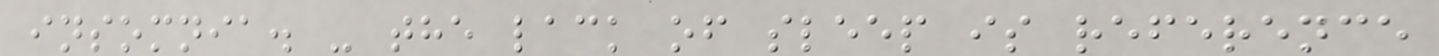insomnia. - the lack of sleep is reference
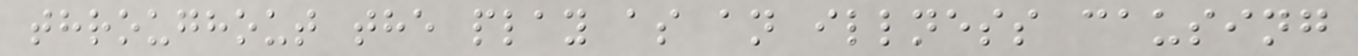throughout the play as an illness causing
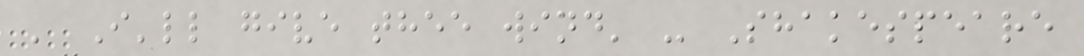' I'll give thee wind' - Shakespeare
